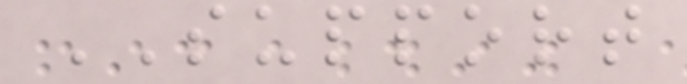SUPPORT
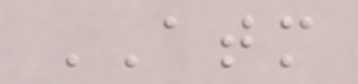ATM
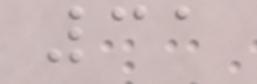31
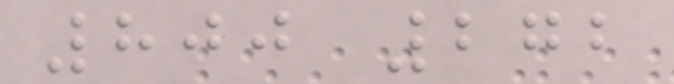800 272
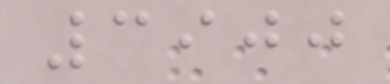3900
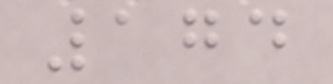174
